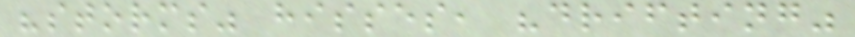"storms" hisses, "drifting"
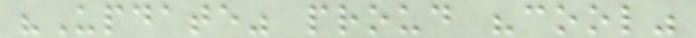"Update" proud "cool"
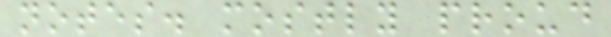notes. mostly proud
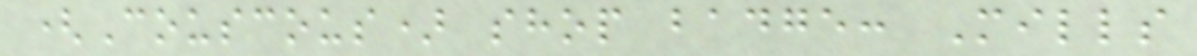(Couscous) shop badge: Mills
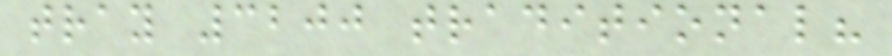tray 3200 traditional?
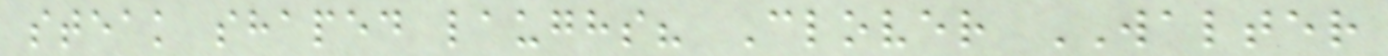steak shaped laughs? Clover WALTER
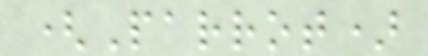(Parrot)
